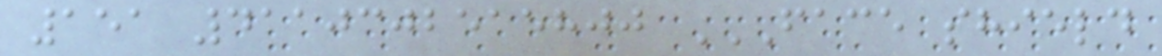151 4110302515800 FACE SHIELD
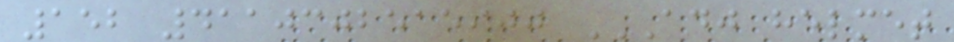152 4110302515900 ADJ HELMET
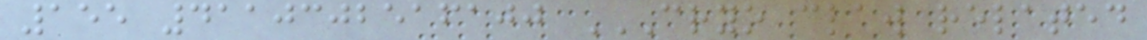155 4110302516100 CRYO CLAW RELATED
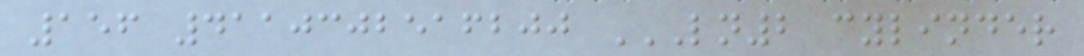156 4110302516200 LN2 CYLINDER
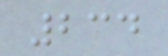234
